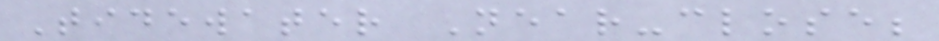Tidewater Near-close;
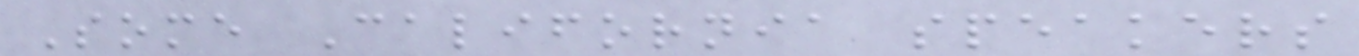Some California speakers
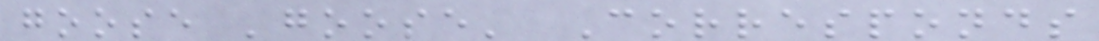goose 'goose' Corresponds
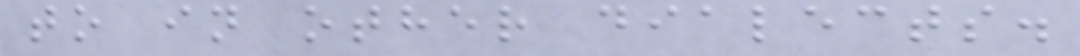to in other dialects.
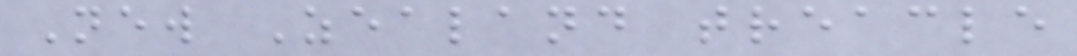New Zealand treacle
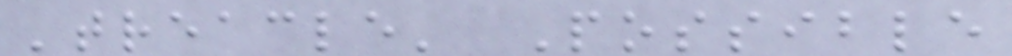'treacle' Possible
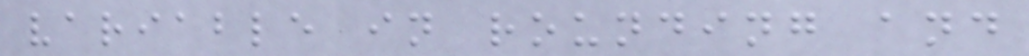variable in rounding and
